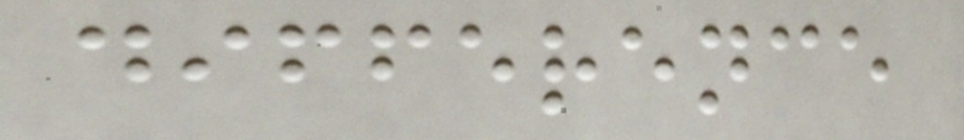difference
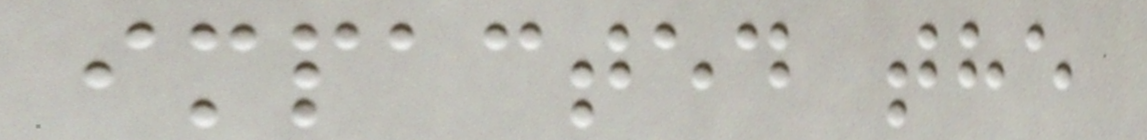impacted the
